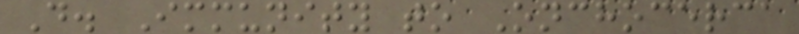D. Immunity to Onchocerca
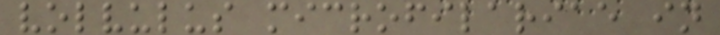volvulus microfilariae in
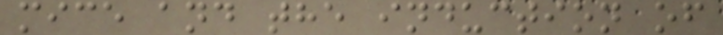mice and the induction of
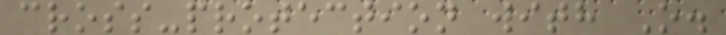cross-protection with O.
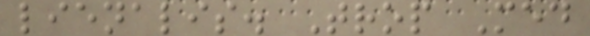lienalis. Trop Med
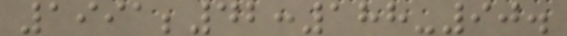1991;42:188-90.
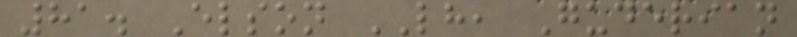81. Elson LH, Guderian
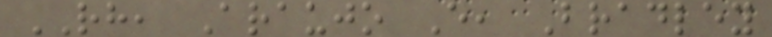RH, Araujo E, Bradley
